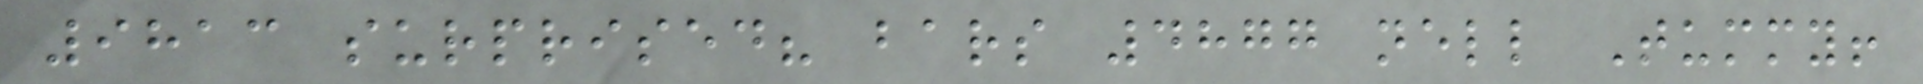9813 surprised? bars 4877 nell Tummy!
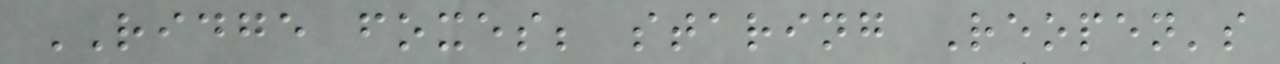RIDGE foxes; staring Reopen's
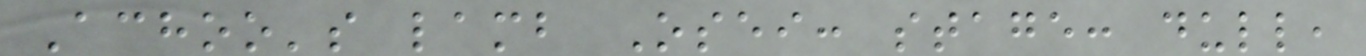Achoo's lamb Osei: stage: dull,
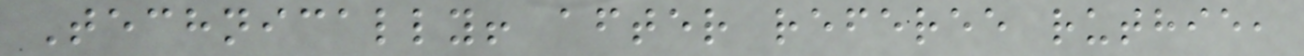Technically! after referee ruthie,
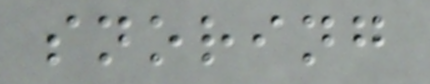snoring
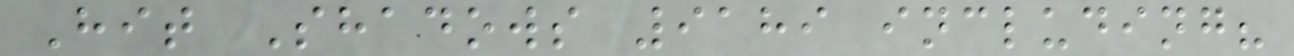Hit Shadows 9189 including?
